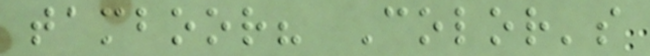tamboor? Color's
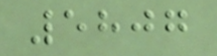5807
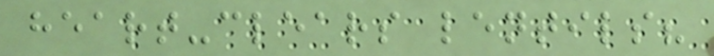heart-clears lentils?
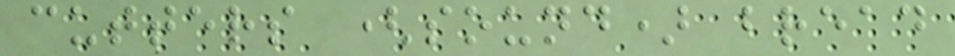cutters (sound) bread
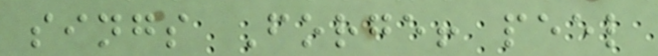sings Forge! peel
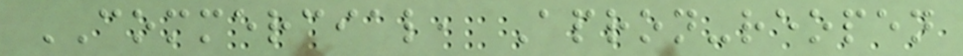COMMERCIAL, Apron-reopen
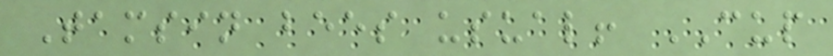Tamsin bees usual! CUP
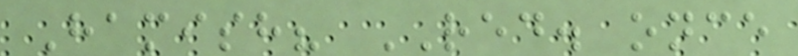Hamish? RED. once
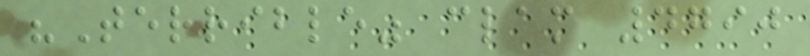"Terrible" clam 4790
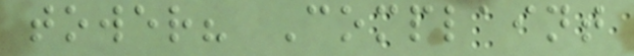tower? Complaint
